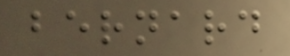bernard
